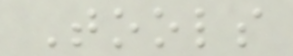Tools
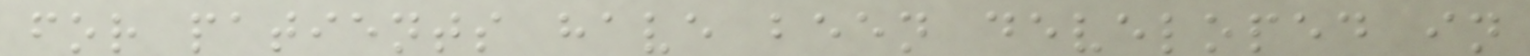for patients have been developed in
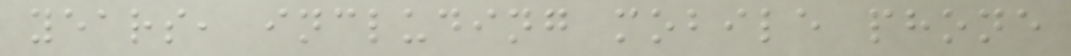years, including mobile phone
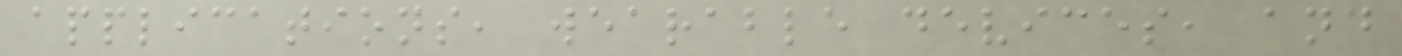applications, wearable devices, and
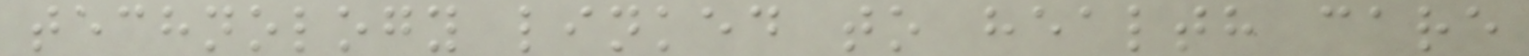technology linked to health care
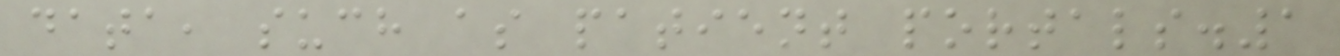data, such as patient portals.1
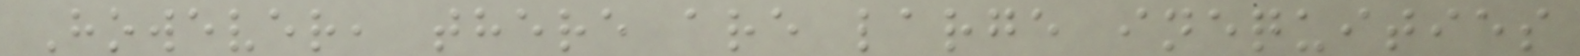However, there are large inequities
